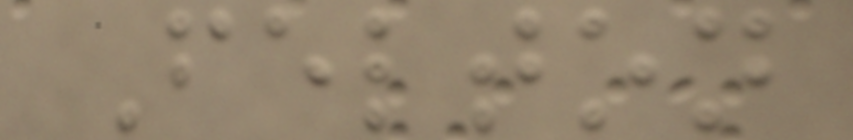Felton
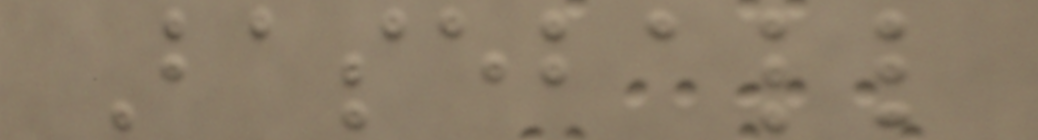Baseball
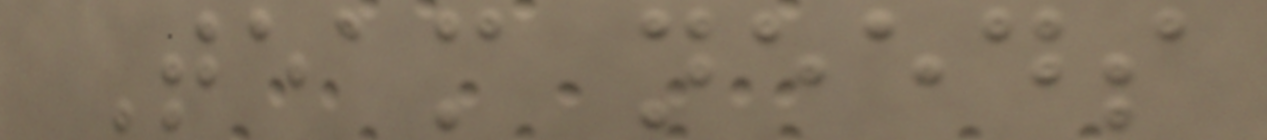Team needs
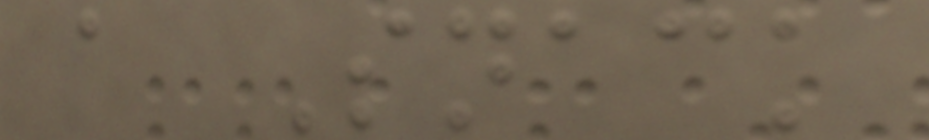a Snack
